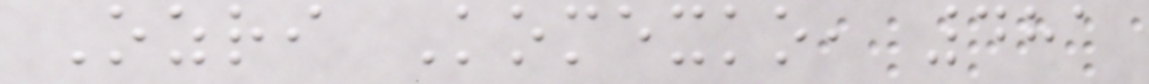Ozri Komexko, 481
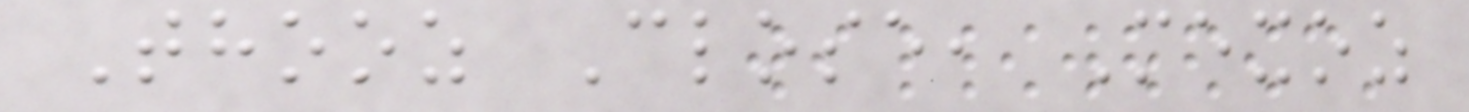Thooz Close, Mexoz
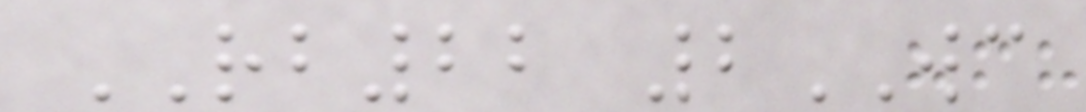RB22 2WC
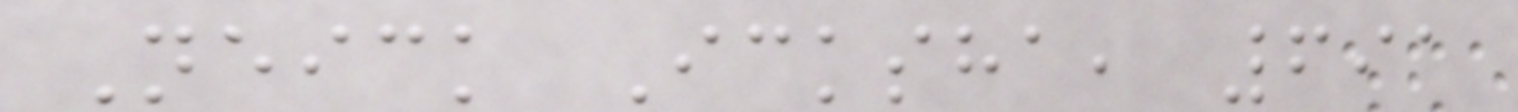Neick Icksha, 691
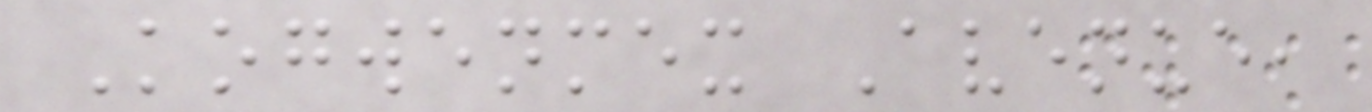Kogwenmex Avenue,
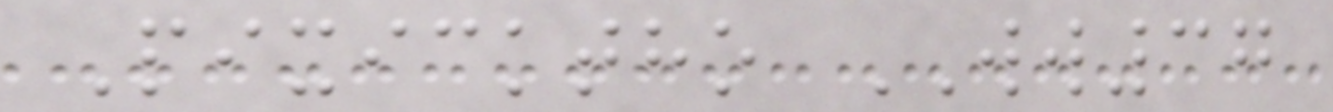Pixicktho WW37
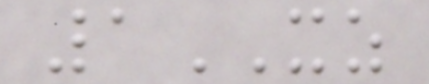1XZ
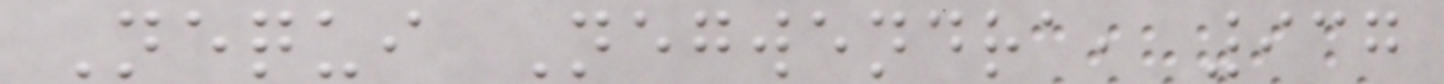Nequi Negwendra, 937
